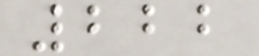222
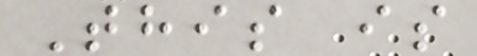This is
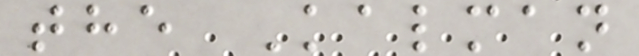the Kalman
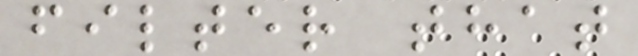filter that
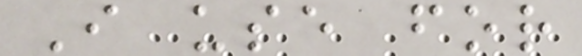I use for
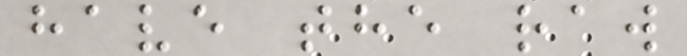have the raw
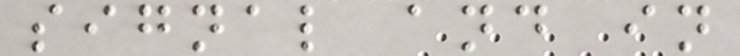signal and in
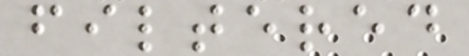filtered
